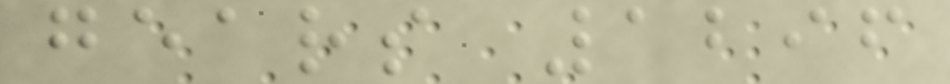gears 1296
